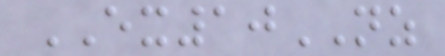EX10NZ
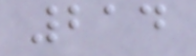214
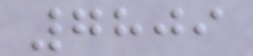7809
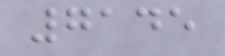7145
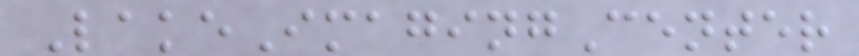LakeImagingCenter
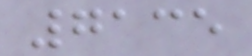7135
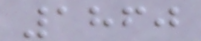1860
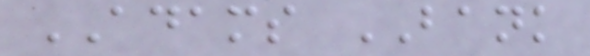ADAMS BANK
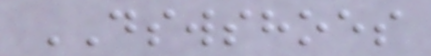DSWSHOES
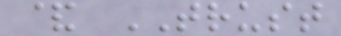& TRUST
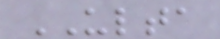ULTA
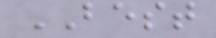BEST
